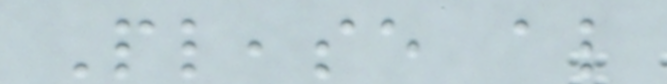Please also
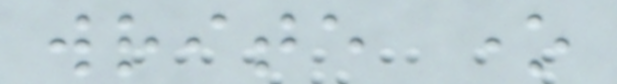write one
